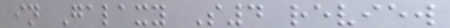in Galaxy S4 review
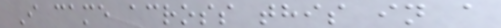I came across this in a
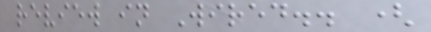review in Wired.. (
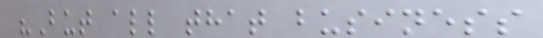"But all that business
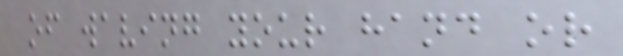of waving your hand or
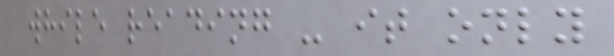while reading - it only
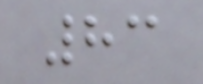83
